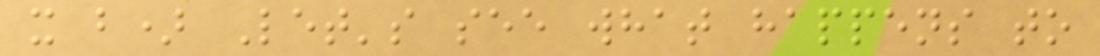x b) Let's see what happens to
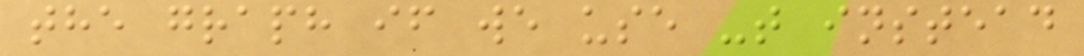the graph if we use -t instead
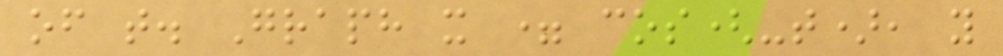of t. Graph x = cos(-t), y
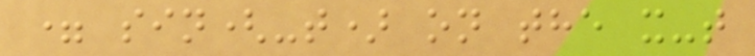= sin(-t) on the x-t
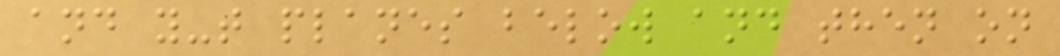and y-t planes below and then on
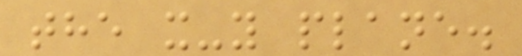the x-y plane.
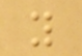y
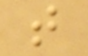t
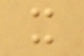x
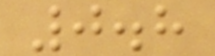0.8
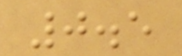0.5
